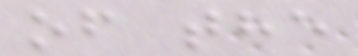of the
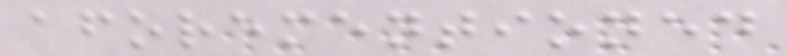aforementioned
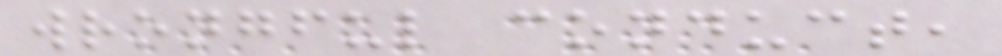wrongful conduct,
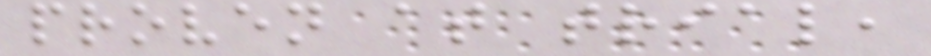proven at trial,
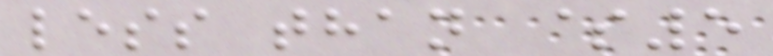less than $5
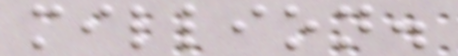million.
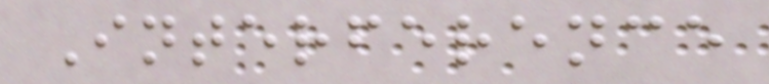Interference
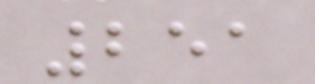251
